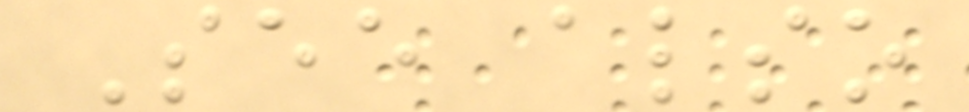See also
